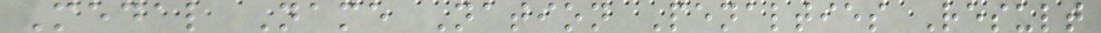Medal Name Nation Penalties Result
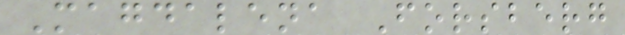Magdalena Forsberg
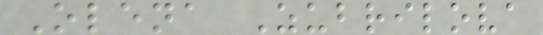Olena Zubrilova
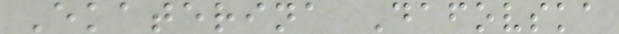Ekaterina Dafovska
